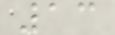13
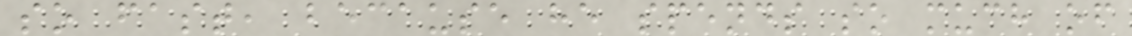so fast, because he spends so much of
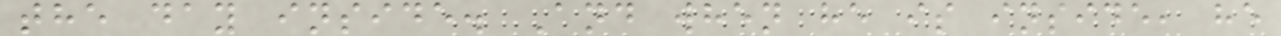the day inside. And when he is inside, he
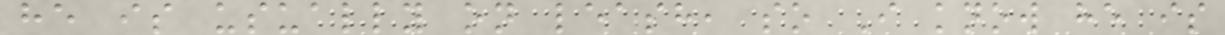he is usually on leash, so I know he is
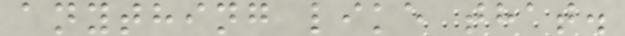anything like that.
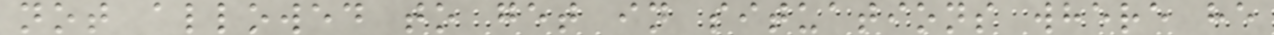not allowed to get in situations where he
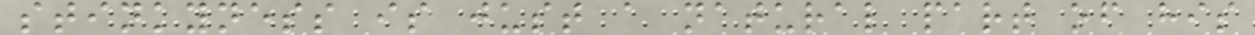stinkyness is just a natural part of his
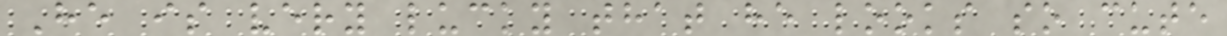He is very lucky that he looks so cute
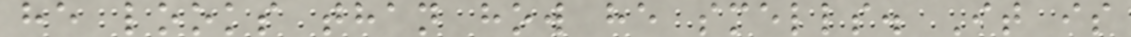he looks than how he smells. It is
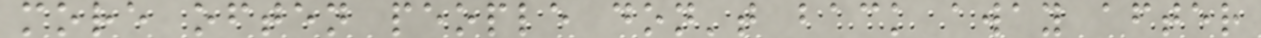more often people don't back away after
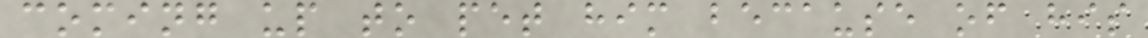coming up to pet him because of his
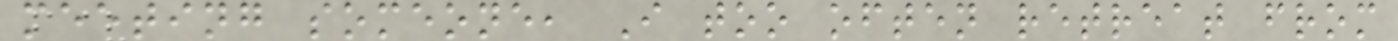meeting someone, I too often retreat from
